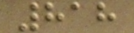818
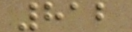812
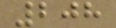208
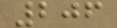206
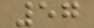57
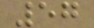57
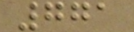771
